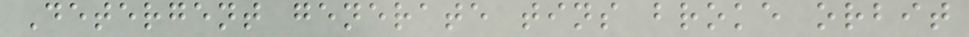Detergent generate tins broke orbit
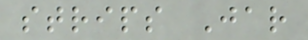strips Jar
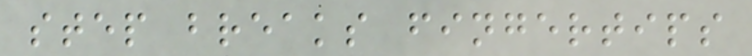step breaks fingertips
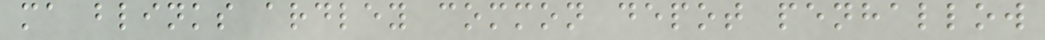ma blinks ardley common depot penhallow
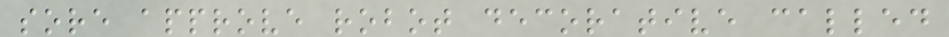sore approve robot decorative called
